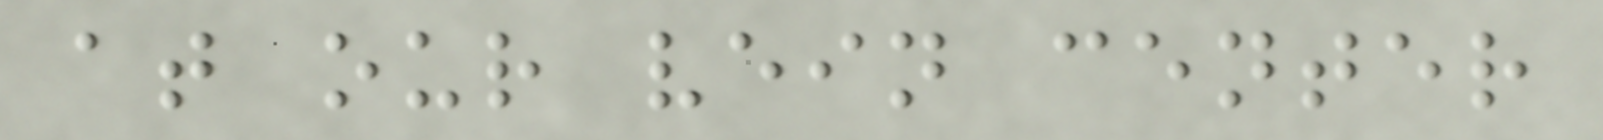at our vein center
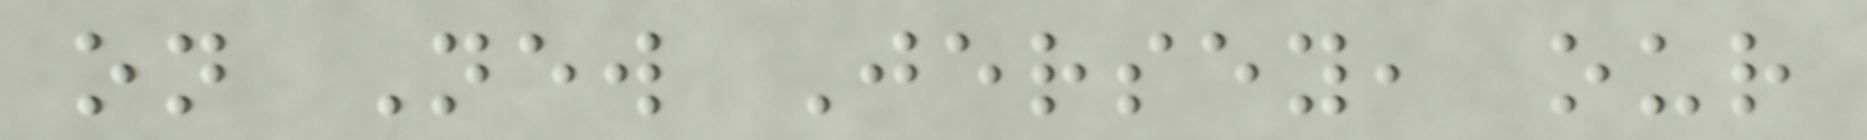on New Jersey, our
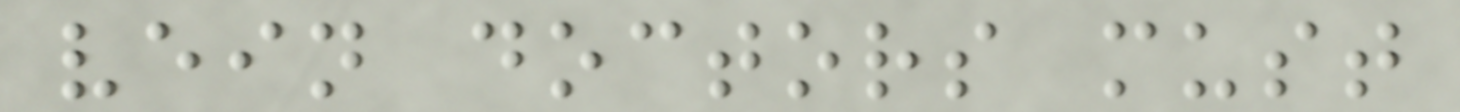vein doctors must
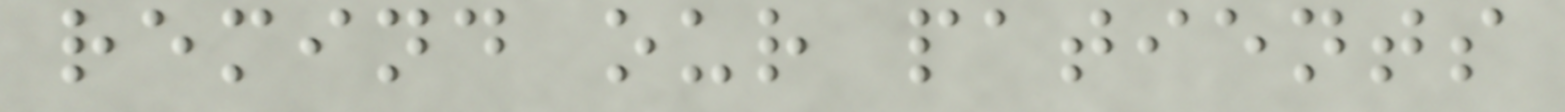remind our patients
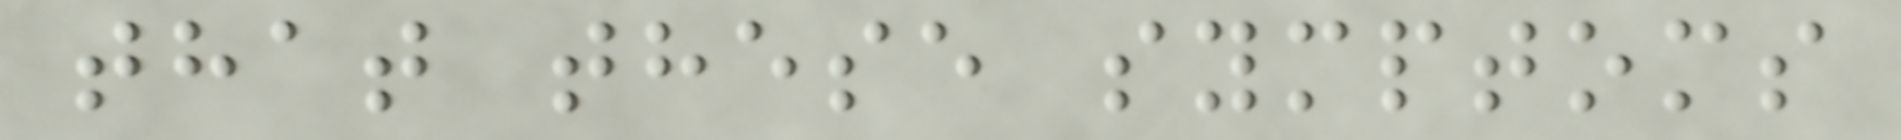that these symptoms
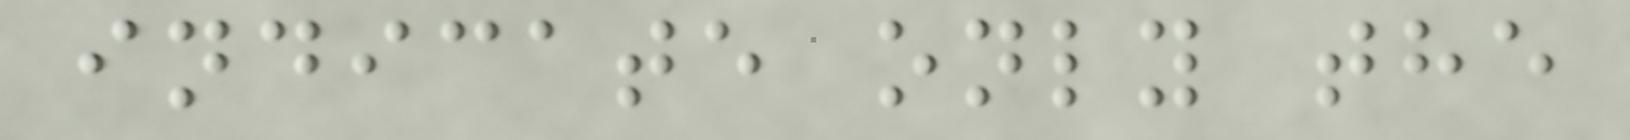indicate only the
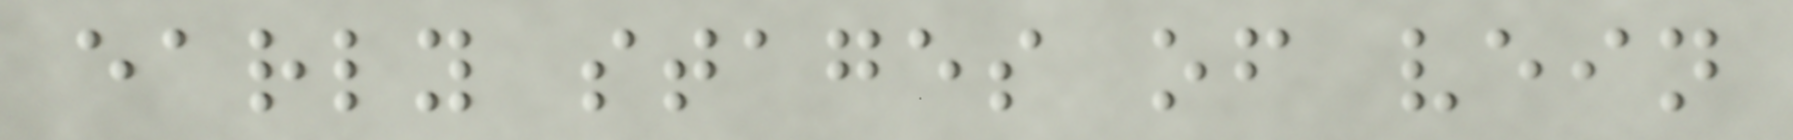early stages of vein
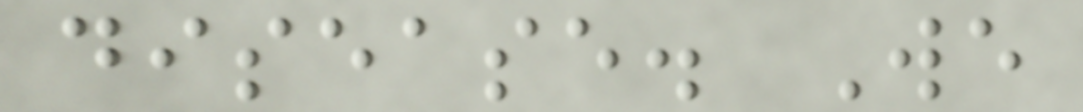disease. We
